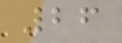26
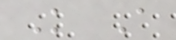K A
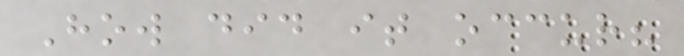How did it occur?
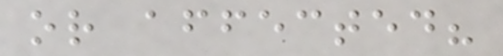or affected?
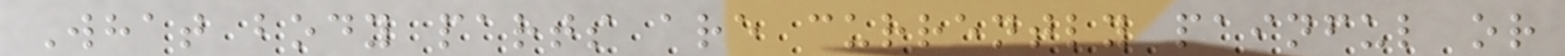What body parts are currently painful or
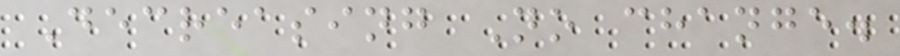Decreasing No change.
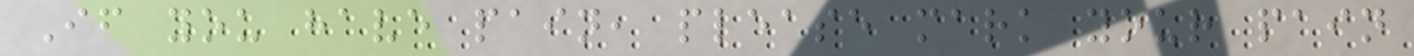If you have pain, please mark your pain
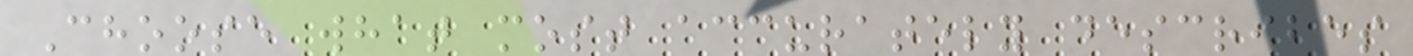Choose what most accurately describes
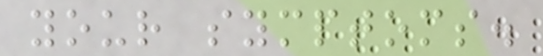your symptoms.
